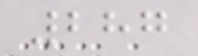287
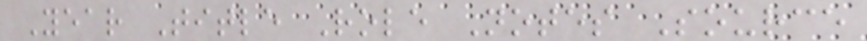Year Title Role Notes Source
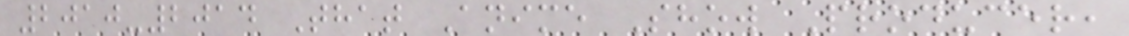2010-2014 That Anime Show Producer,
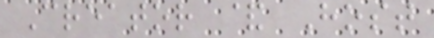Creator & Host
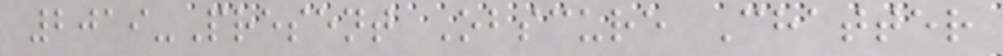2019-Present Obscure Chatter
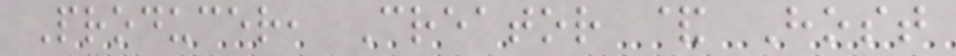Producer, Creator & Host
